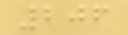206
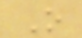O
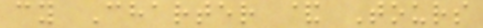cy Charter & Tours
